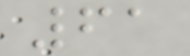61
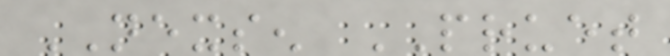NEXSEN PRUET
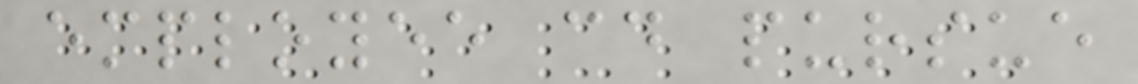employee could pursue
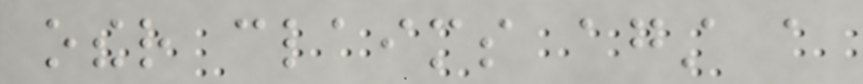other claims against a
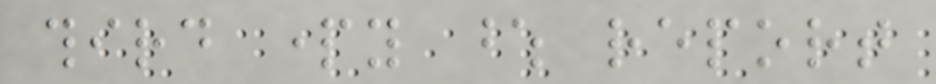third party whose report
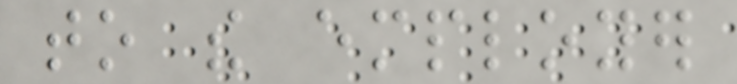to the employer
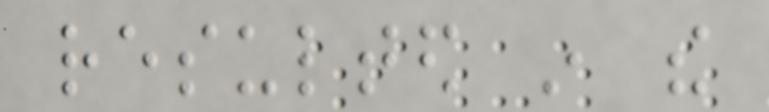resulted in the
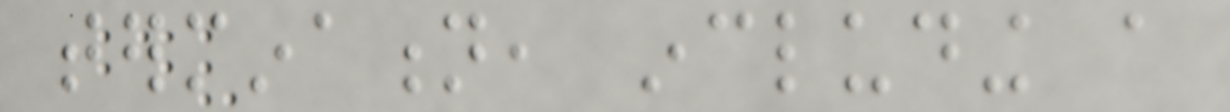termination, including a
